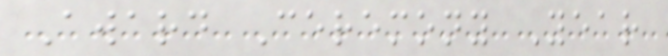Award Ceremony Year
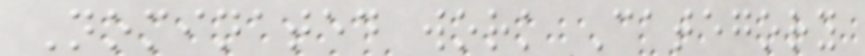Nominated work Category
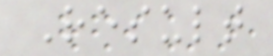Result
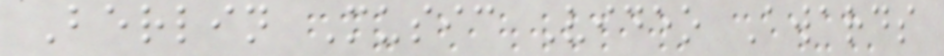Berlin Music Video Awards
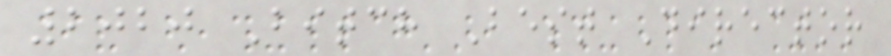2020 Bitch Best Director
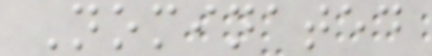Nominated
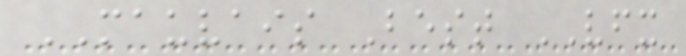MAUVAIS Best VFX
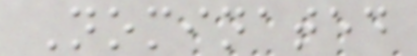Nominated
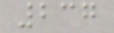237
